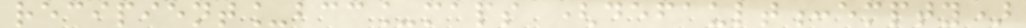recipient_bcc_maps (default:empty)
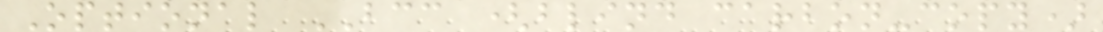Optional BCC (blind carbon-copy)
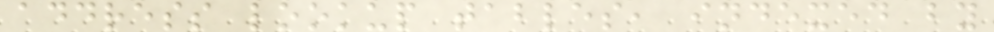address lookup tables, indexed by
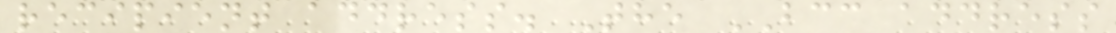recipient address. The BCC address
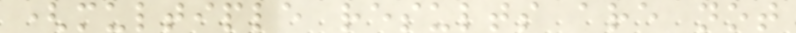(multiple results are not
